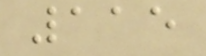115
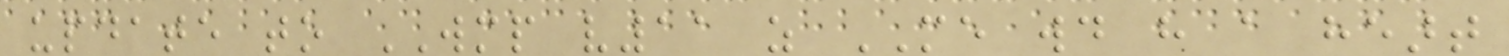update to WMP v11 as ME would have a heart
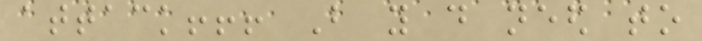attack!!! But you do need to
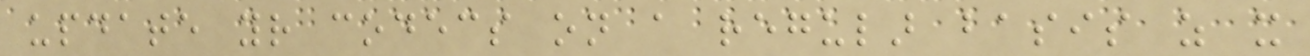update your codecs on a regular basis as it
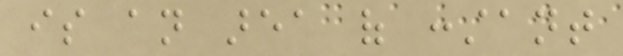is an area of constant
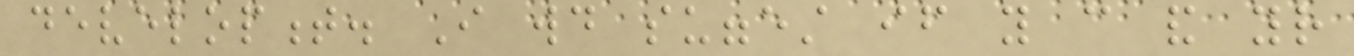development. I would suggest if you can and your
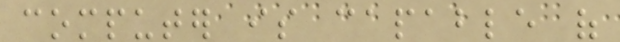computer is capable of
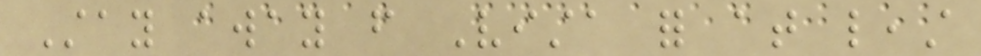Stay away from Vista for at least
